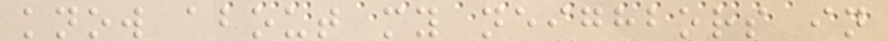know about my neighbors in
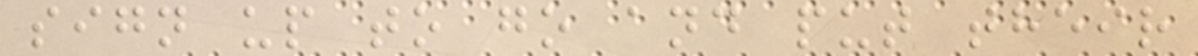sign up to go and put their
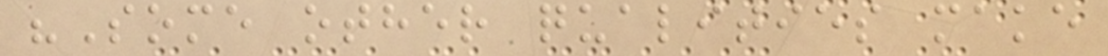"Some other qualities make
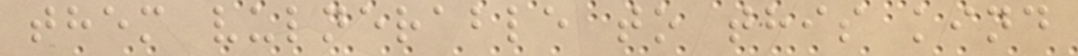them vulnerable to this kind
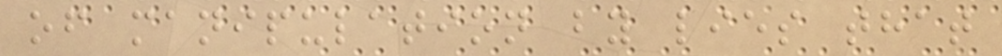of manipulation by lies that
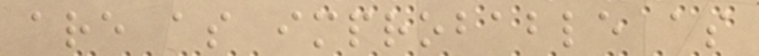are as improbable as
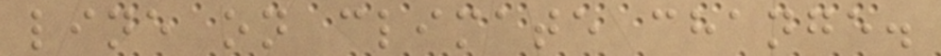line on climate change.
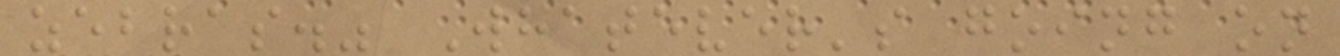zebras." Whatever's going on
